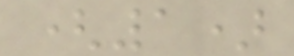(1)
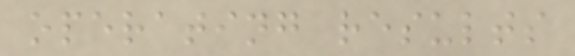operating results
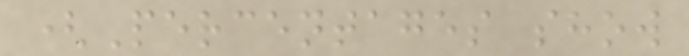(Percentages show
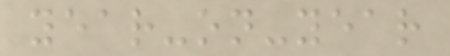year-on-year
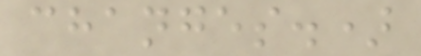changes.)
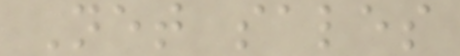Net sales
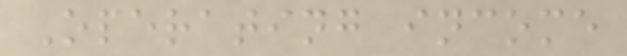Operating income
